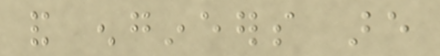and engineers are
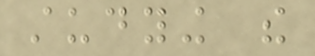studying the
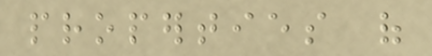properties of
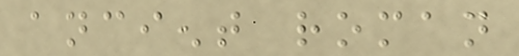ancient roman
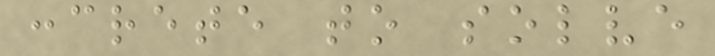concrete to solve
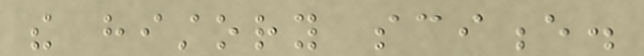the history science.
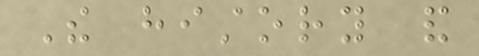The history and
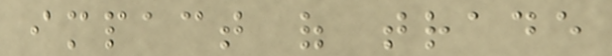impact of trade
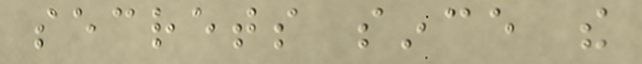secrets since the
